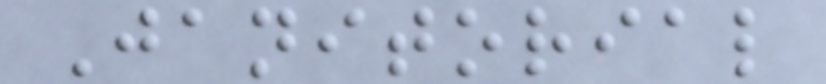Janitorial
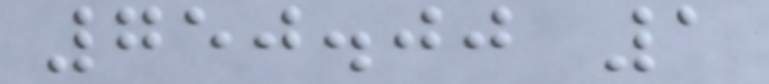750.00 1
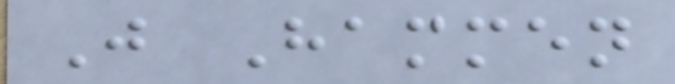J Hammen
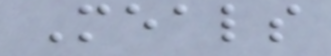Meals
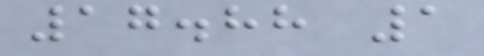17.88 1
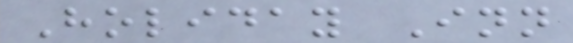Holiday Inn
